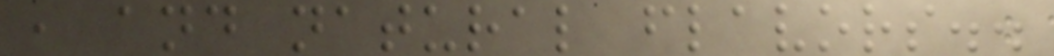, and natural flavors..
